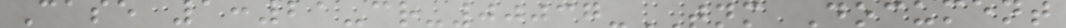Case 1:21-cr-00037-TNM Document
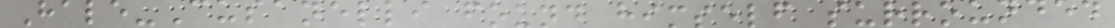Hale-Cusanelli found himself surrounded
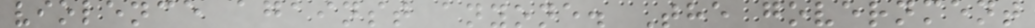violence against anyone. The government
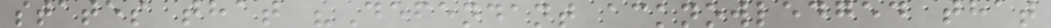states that "Defendant acknowledged that
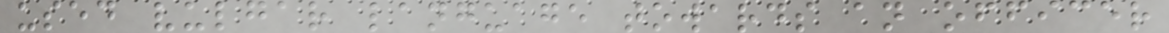used vulgar language towards an officer
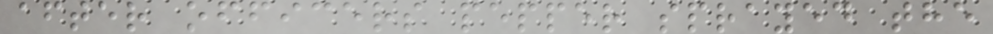after officers pepper sprayed the
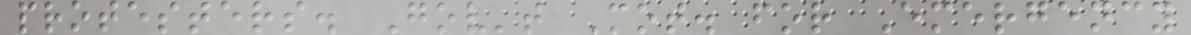protesters. Gov't Mot. for Emergency
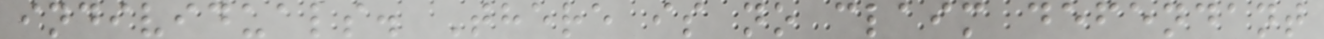individuals. There is no claim defendant
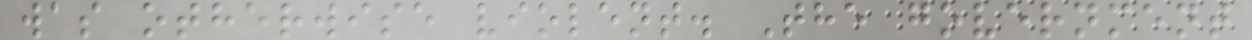was otherwise violent. The government
